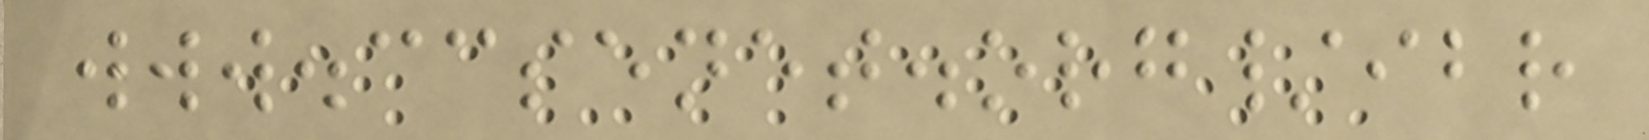www.ccsenet.org/ibr
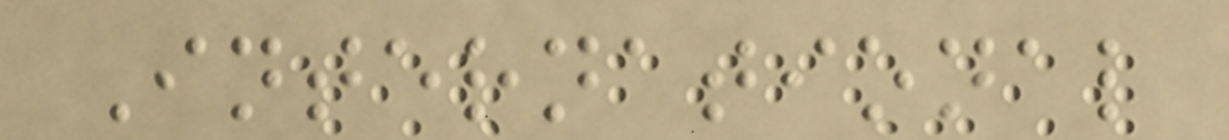International
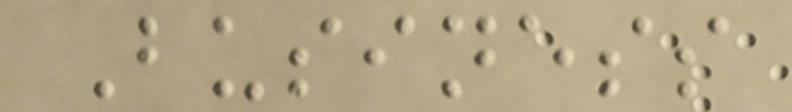Business
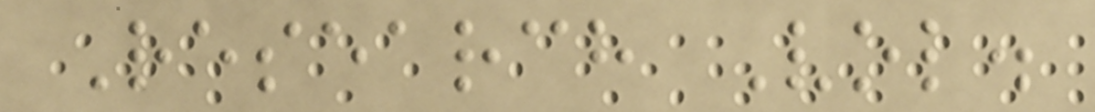Research Vol.
